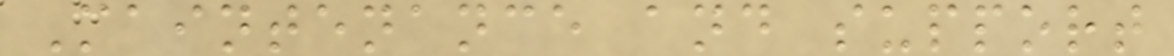Maintenance and support
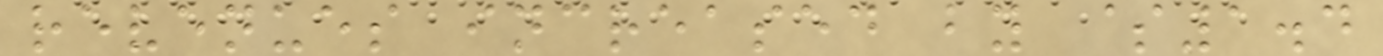revenues increased by $1.4
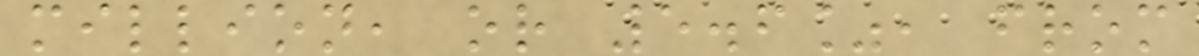million, or 5.6%, from
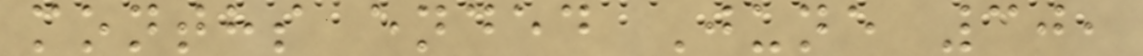months ended June 30,
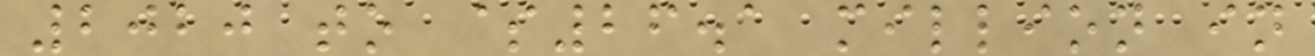2020 to $26.1 million in
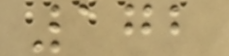172
